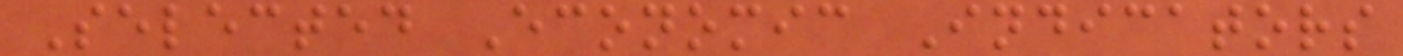Selected Economic Indicators
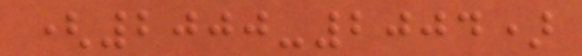(2000-2004)
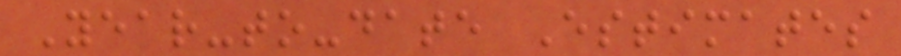Year-to-date Estimates
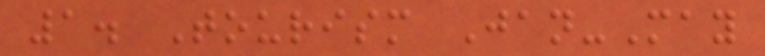1. Tourism Jan-May
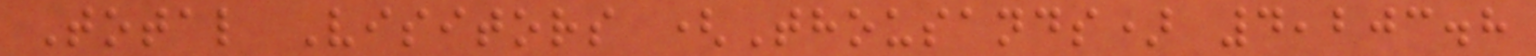Total Visitors (Thousands) 4,203.8
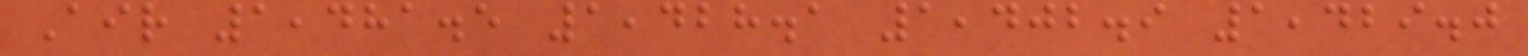Air 1,481.5 1,428.1 1,402.9 1,429.0
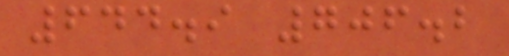644.9 706.2
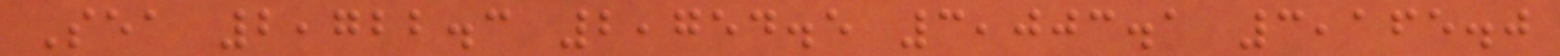Sea 2,722.3 2,754.5 3,003.1 3,165.0
